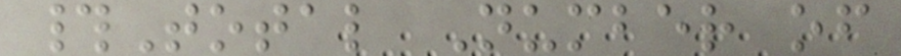#Total Number of
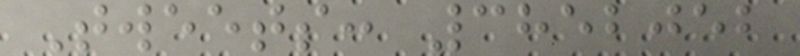Tweets: 3852052
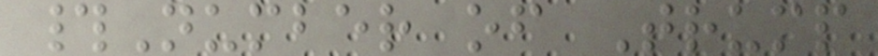#Number of Trump
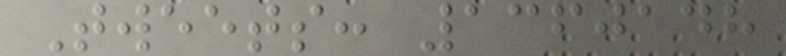Tweets: 1360148
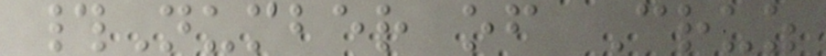#Number of Cruz
